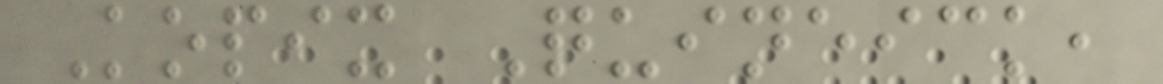Kopix Quineick,
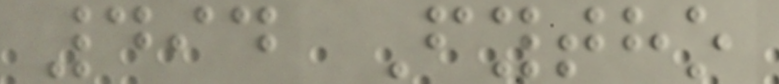494 Fytho
